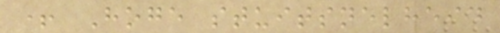+ Hoge stuitsnelheid
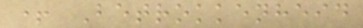+ Betrokkenheid
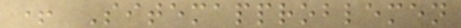+ Sitemapproblemen
